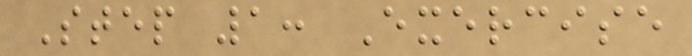Step 1: Exercise
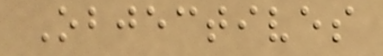Objectives
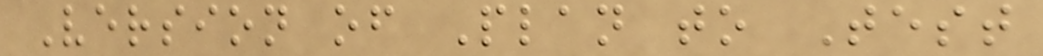Version of Plan to Test
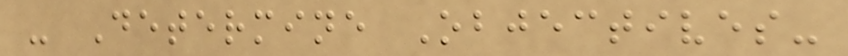- Determine Objectives-
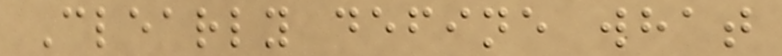Clearly define what
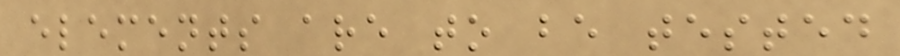elements are to be tested
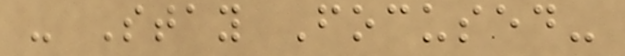- Stay Focused-
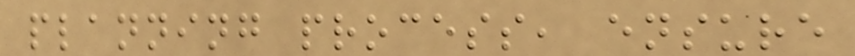planning process, ensure
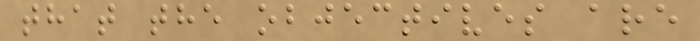that the objectives are
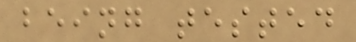being tested
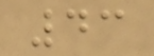43
